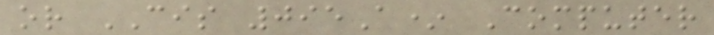or CIS 095A* Computer
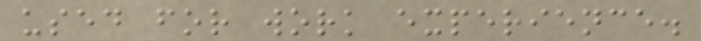used for work experience.
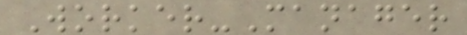Worker-Manager
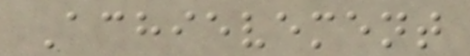Achievement
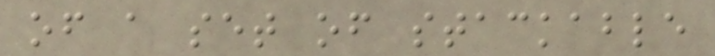of a set of stackable
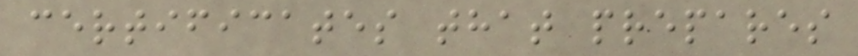certificates that prepares
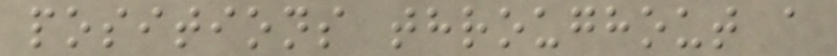positions throughout a
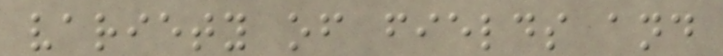variety of fields and
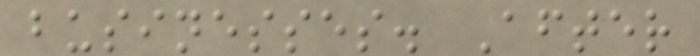businesses. After
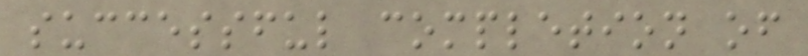successful completion of
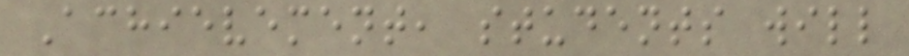Achievement, students will
